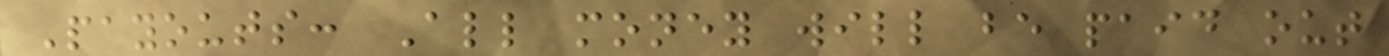Payouts: All money will be paid out
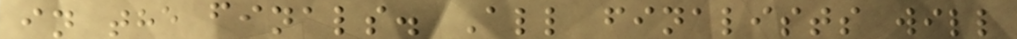in the finals. All finalists will
